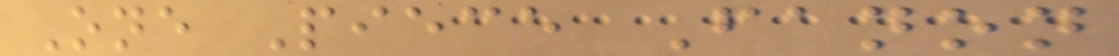One Piece Fanon
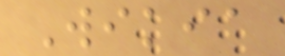Wikia
